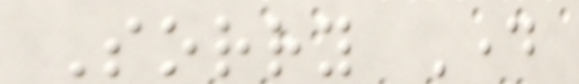Sorry Day
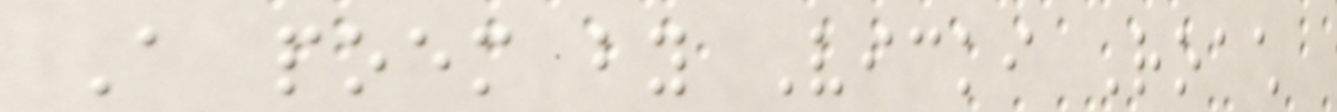A poem by Vicki Roach
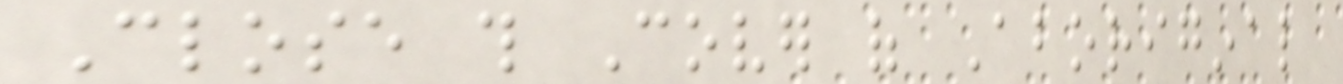Close this Cover of Aboriginal
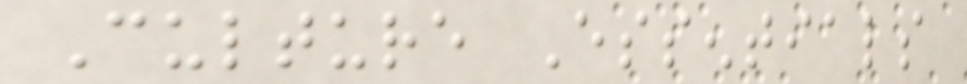Culture Essentials
